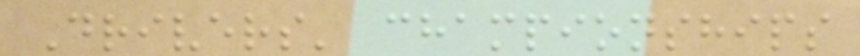Drivers' championships
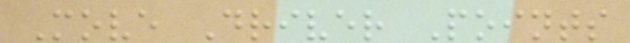Move Driver Points
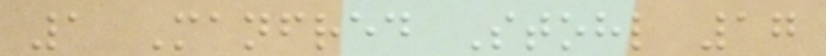1 Manfred Stohl 17
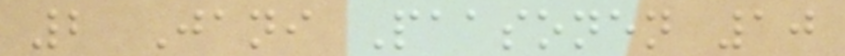2 Jani Paasonen 10
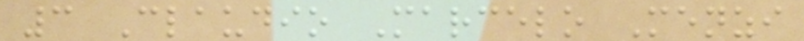3 Claudio Marcelo Menzi
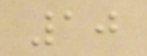10
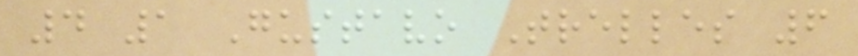4 1 Gustavo Trelles 6
